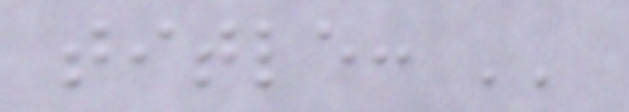title: ''
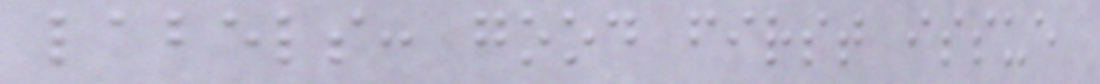labels: good first issue
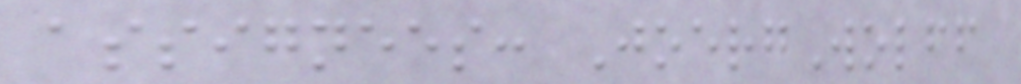assignees: JoergWolff
